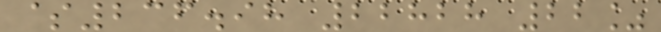$236.98 22828 22%
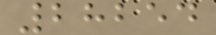28254
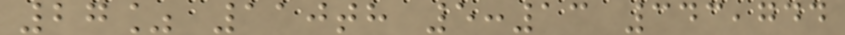27% 110th 5:13 343,744
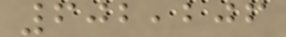602,206
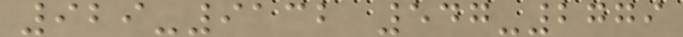929-9132 547-2779
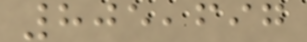805,697
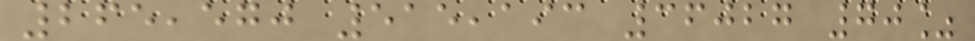265,570 515,193 36027 70%
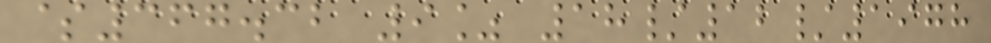$367.32 9% 18/12/1978
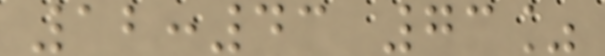12:43 73%
